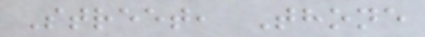Street, Thone
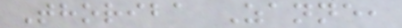Thoriba Zanne,
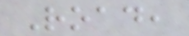Road,
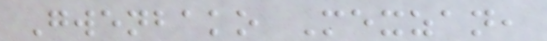Gwenbako Mexzan,
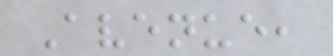Avenue,
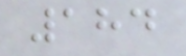184
